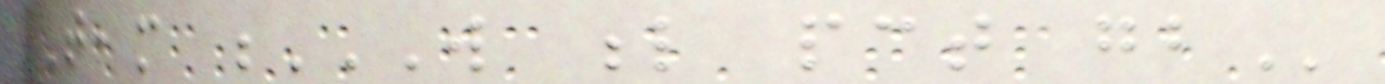Team W L PCT GB
